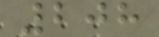208
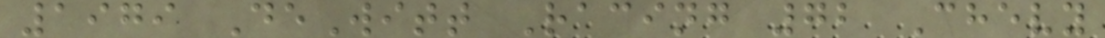1979 DeWitt Racing 72 Chevy
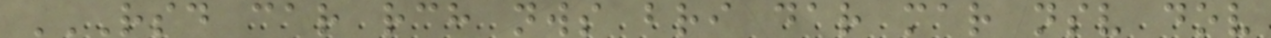RSD CAR RCH NWS BRI DAR MAR NSV DOV
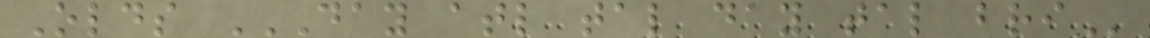Olds DAY ATL TAL DAY TAL BRI
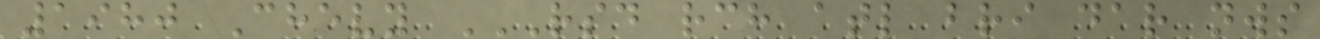1980 Chevy RSD RCH ATL BRI DAR NWS
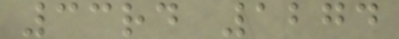33rd 1274
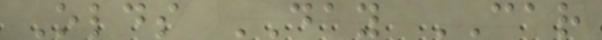Olds DAY CAR
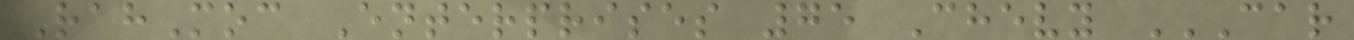RahMoc Enterprises 75 Chevy CAR
